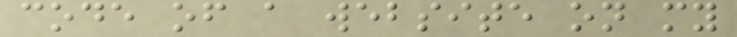code of a website on my
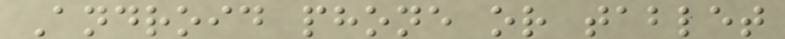Android phone or tablet
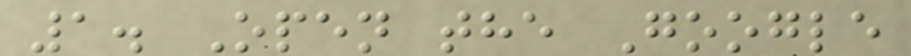1. Open the Google
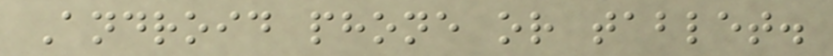Android phone or tablet.
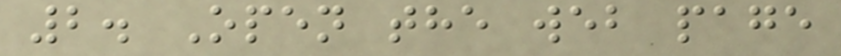2. Open the web page
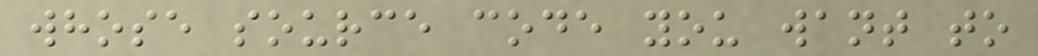whose source code you want to
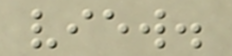view.
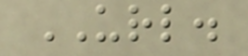URL.
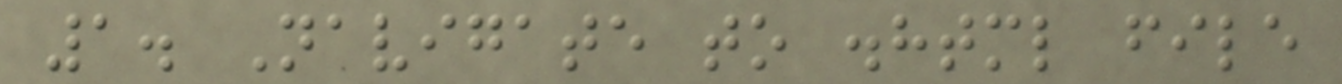1. Navigate to .html file
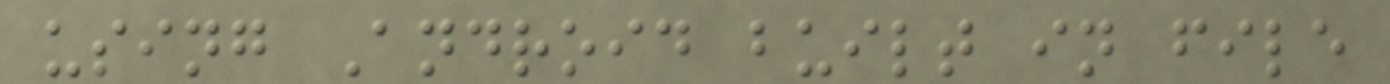using Android built in file
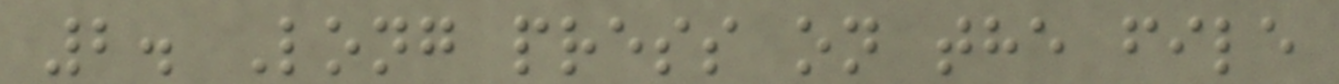2. Long press on the file
